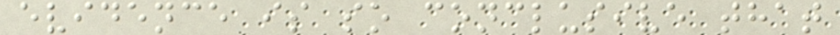evidence is so conclusive that
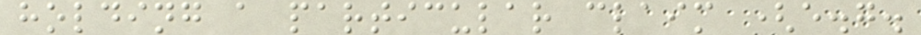holding a particular claim (e.g.
